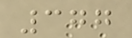377
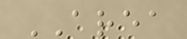AREA
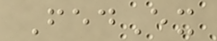FedEx
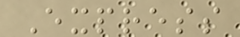Express
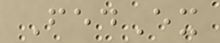FedEx
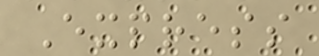Express
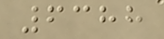6388
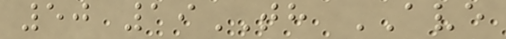50 19TH AVE
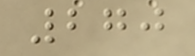270
